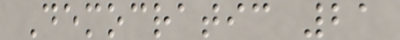Democratic 21
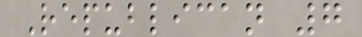Republican 7
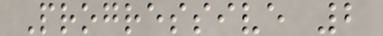Progressive 2
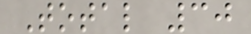Total 30
